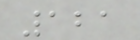121
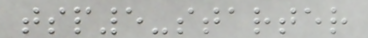tsp5-starter
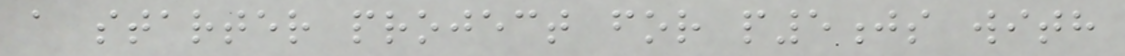a starter project for p5js with
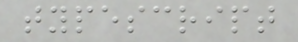typescript
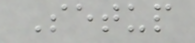Setup
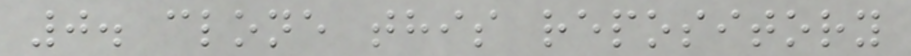0. clone this repository
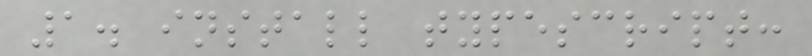1. install typescript:
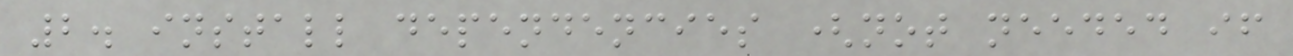2. install dependencies (not needed if
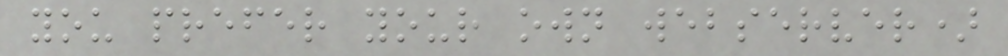you prefer your own webserver)
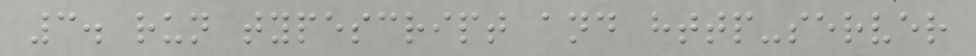3. run typescript and http-server
